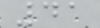41
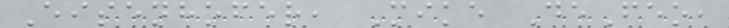Eisenhofer, Mike DeFeo,
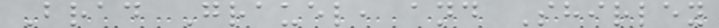Brad Grauel, and Shirley
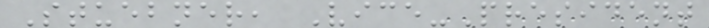Stuebner, Vice-President
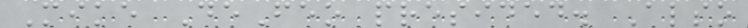Mike DeFeo presided. Also
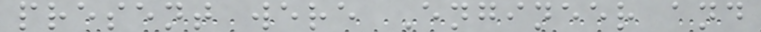present were Engineer and
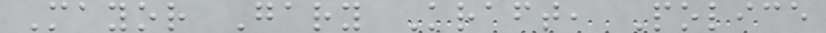Mayor Gary Kraft, Police
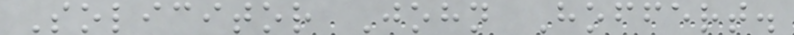Solicitor John Hoffert.
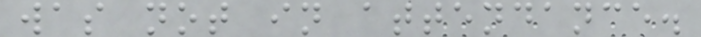was not in attendance.
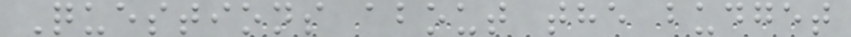Questions about the budget
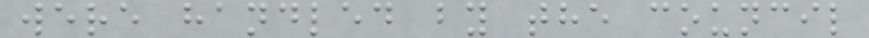were handled by the council
